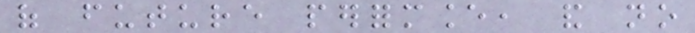of future performance, and no
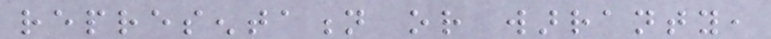representation or warranty,
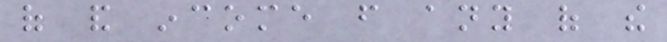of and income from any of the
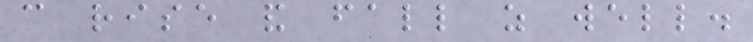can rise and fall as well.
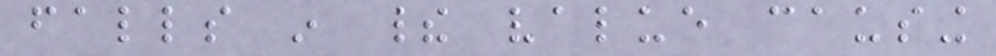falls in their value causing
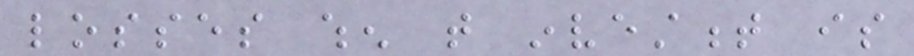losses when that investment is
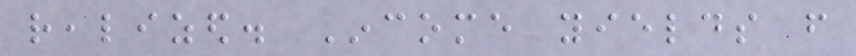realized. Income yields from
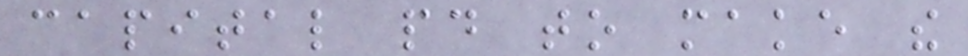capital paid to make the
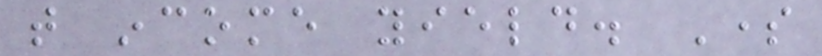that income yield. Some
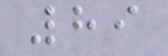89
